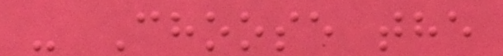- Choose the
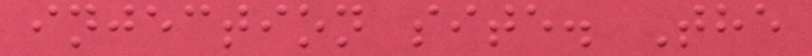injection site. The
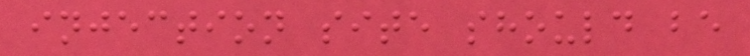injection site should be
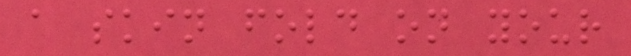a skin fold on your
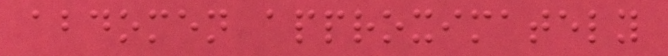abdomen approximately
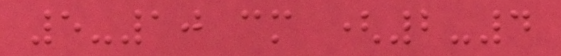5-10 cm (2-4
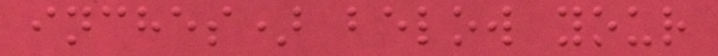inches) below your
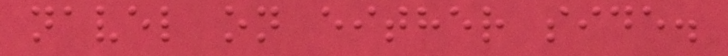navel on either side.
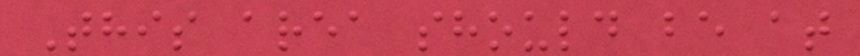This area should be at
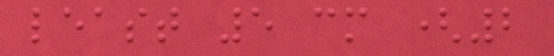least 5 cm (2
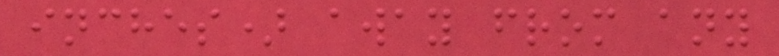inches) away from any
